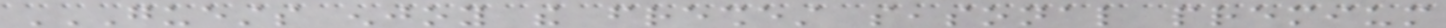GUESTS ENJOY THE FRESHEST SEASONAL PREMIUM
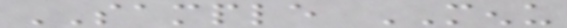SAMPLE MENU
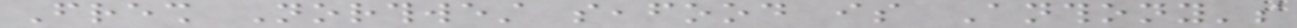Fresh Northwest seafood is Anthony's
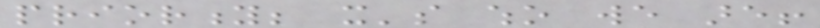priority; it's who we are!
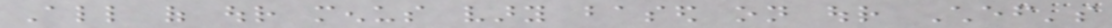All of our menus vary based on our Chef's
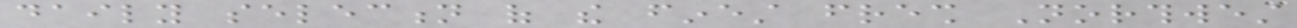daily selection of the finest fresh Northwest
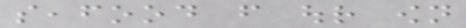seafood from our own
